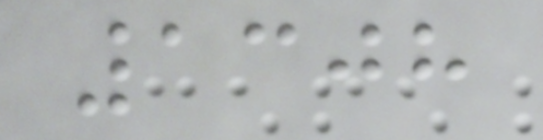1308
